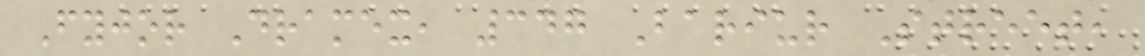Fyjor Dramex, 347 Bariur Street,
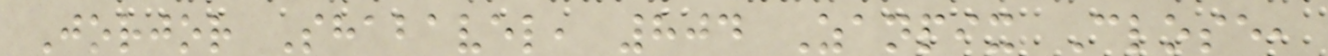Jorjor Shabavel, 804 Zanpix Close,
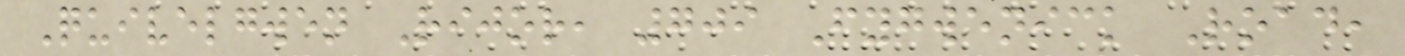Quivelgwen Rijor, 709 Fygwenick Road,
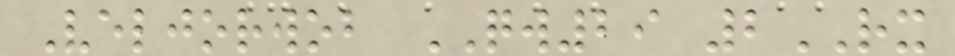Veljorwob QW29 2RX
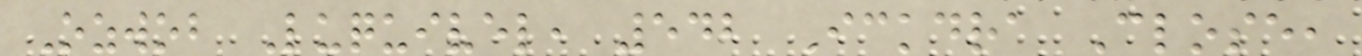Ozwob Luquivel, 542 Ickdra Close,
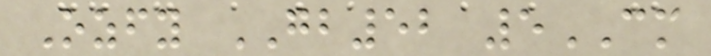Ozfy GB52 5CM
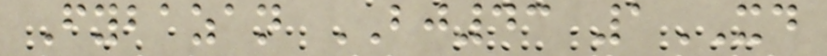Fybazan BJ43 1XD
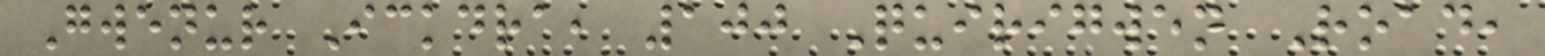Gwenur Ickdra, 100 Quirigwen Road,
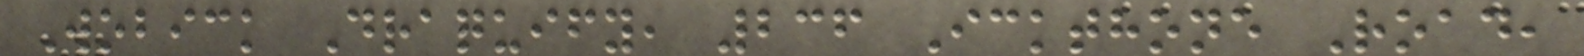Wobick Draquify, 236 Ickthone Road,
